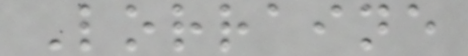Lorraine
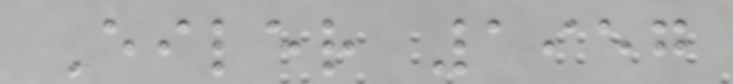Eiler 1957
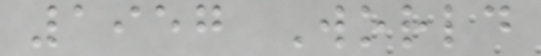1957 World
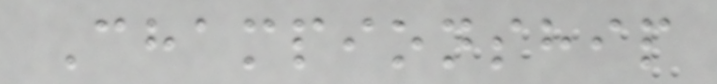Championship
